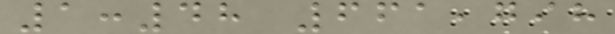1:48 661,798
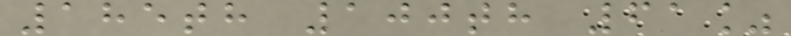185th 100th 61%
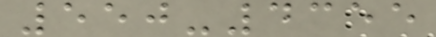550-4355
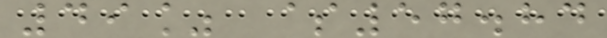49% $57.84
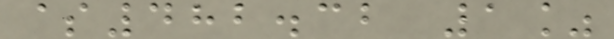$482.32 1%
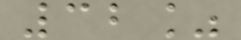32%
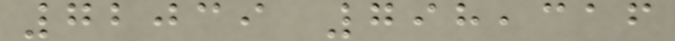72039 798,316
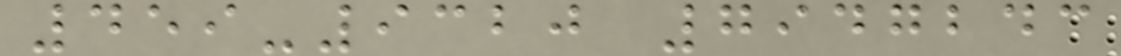459-9320 7947243
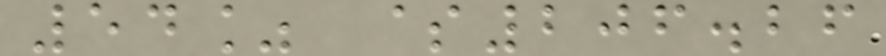54% $206.26
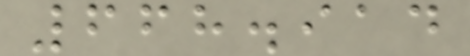668.914
